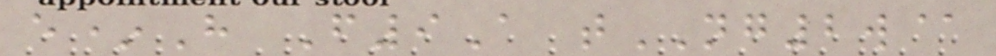e*H F9A tNG2w@
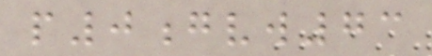p0gvw73
